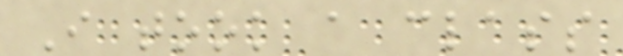I took a class
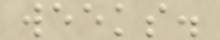weeks.
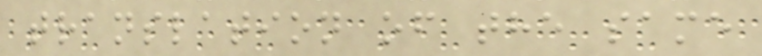translation of the same
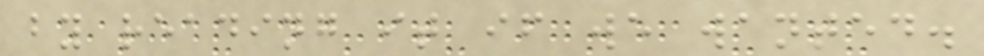by reading it if we wanted.
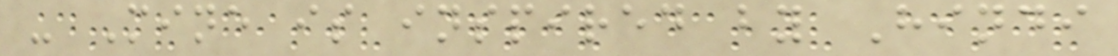- Mine is inspired by Hindi
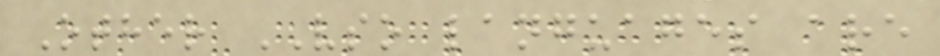Other VSO languages are
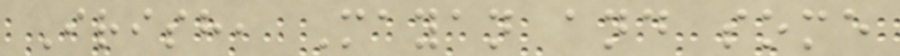Irish, Mayan and some
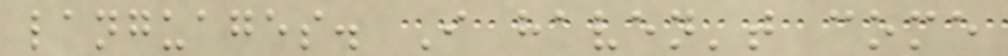languages. I haven't come
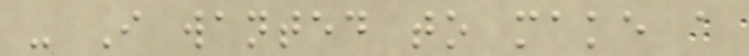- I wanted to make a
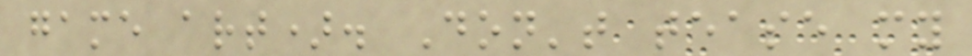game art). Don't tease my
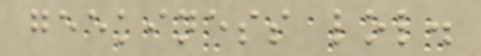geekiness lol.
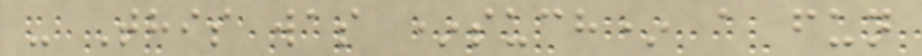- This was *such* a fun
